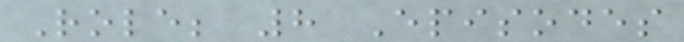Role; 8 Episodes
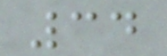34
